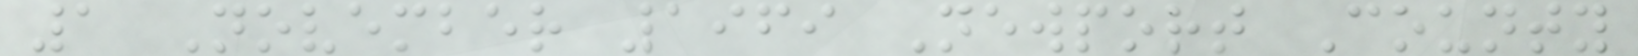1 November 1969 Newport County
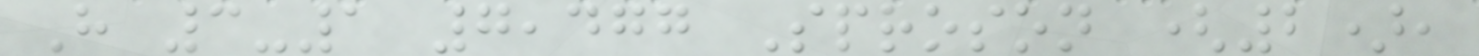H 3-1 7,477 Sproson (2),
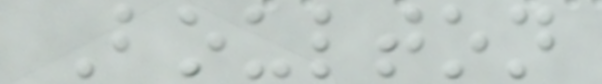Boulton
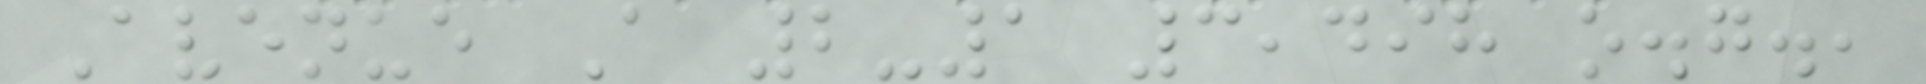Avenue A 2-1 3,498 o.g.,
